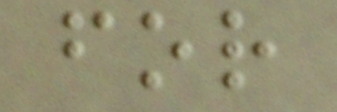for
